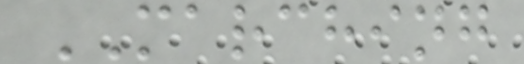MARCHING
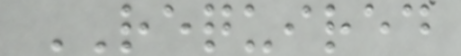REQUIRED
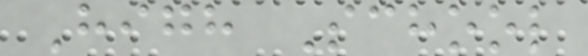High School
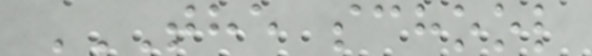THE SCHOOL
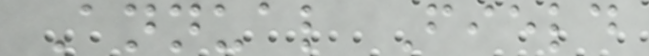Annual Field
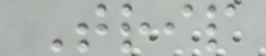Trip
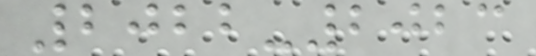2022-2023
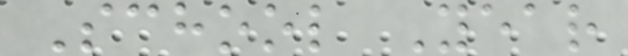School Year
